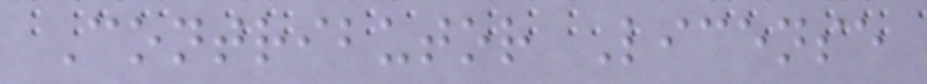Contributor License
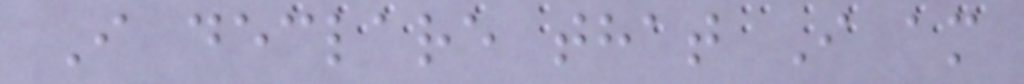I declare that I am
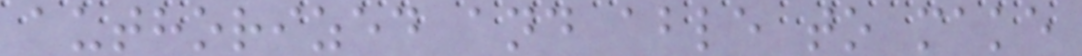authorized and able to make
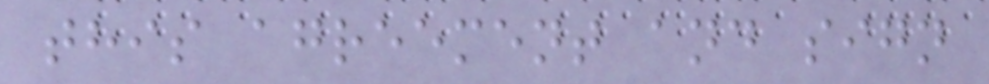this agreement and sign
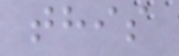this
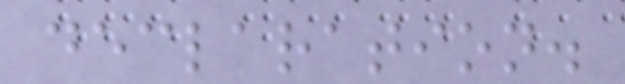declaration.
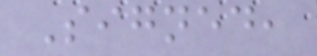Signed,
